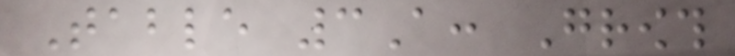Table 3A: Growth
